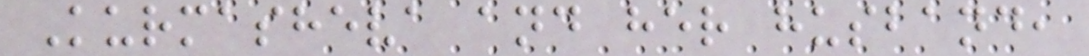Kurmasheva and her husband,
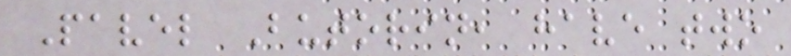Pavel Butorin, have two
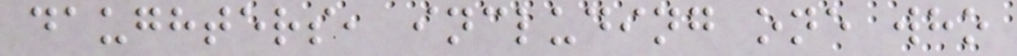daughters, including one who
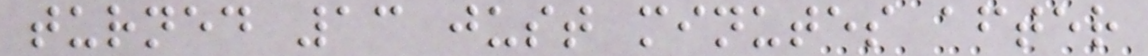turned 13 just minutes after
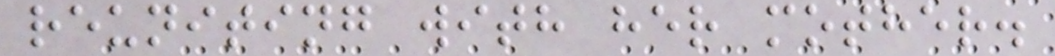reuniting with her mother.
